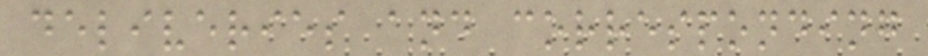deliveries and corresponding
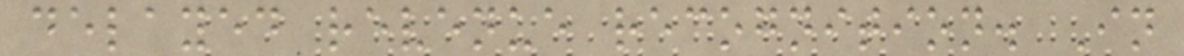delayed revenue recognition. In
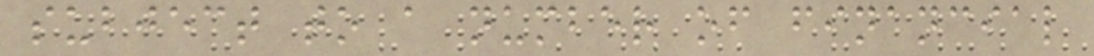subject to a number of financial
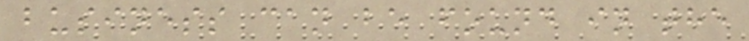business can be found in the
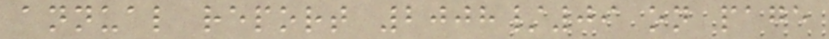annual report 2008/09 on page
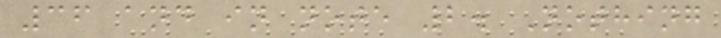36 and in note 2. Nothing
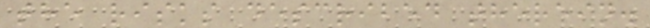the risks described therein.
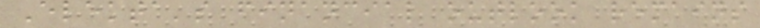Elekta's financial outlook remains
